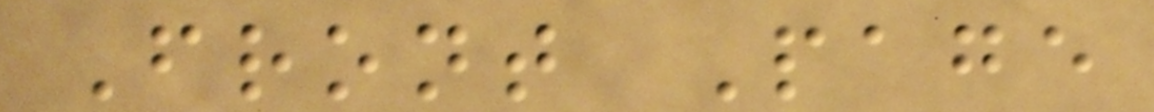Front Page
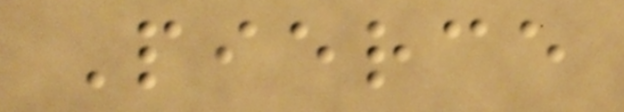Pierce
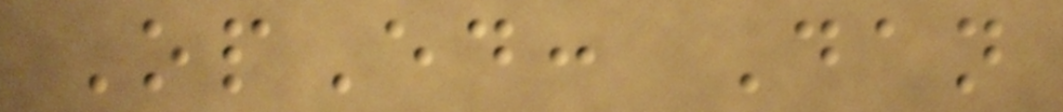OpEd: Dan
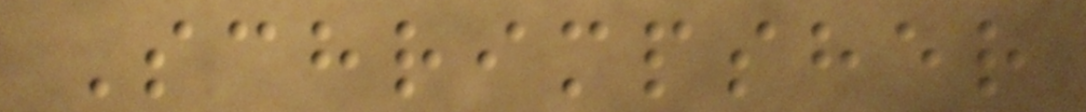Schrimpsher
